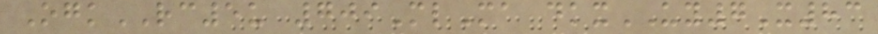OgkRC5u 709MlMa dkxUY7X83
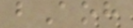bAoh
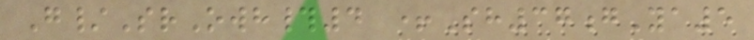G/SrOwh#4 +Sh37gYa5
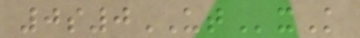0s0UTxK
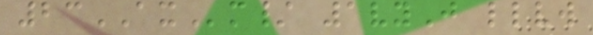23AXm/ 1vyJ llvw
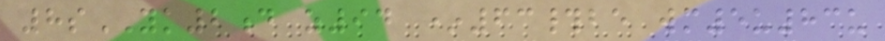8sYK2d z94 *63#be wm5u83u
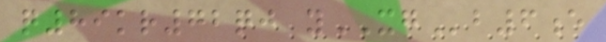q89kr72qj yXGb6e
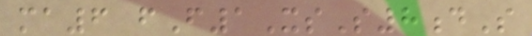ma6 fF1XsS8dS
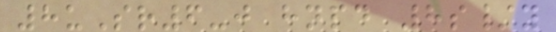8uSr6-j hnpd 8s/y
